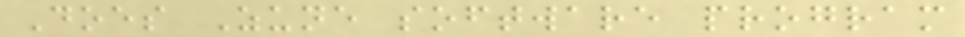Does Zune software program
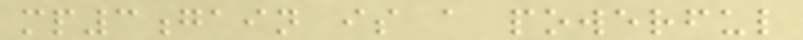mp3gain is a powerful
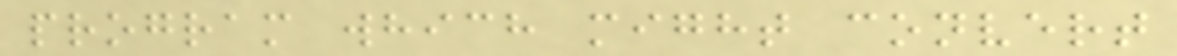program which might convert
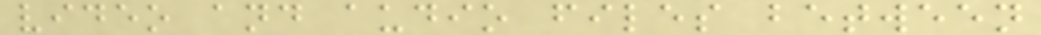video and audio files between
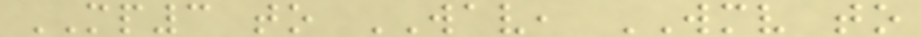MP3 to WAV, WMV to
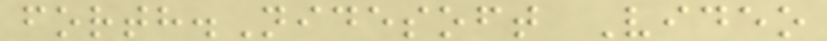forth.Nidesoft Video
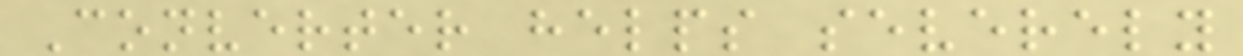Converter helps severely
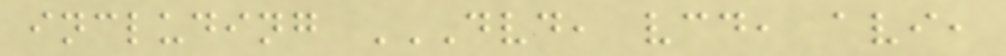including DVD, VCD, AVI,
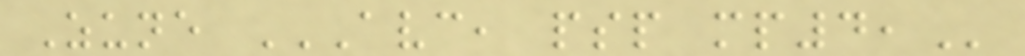Zune AVC, PSP MP4,
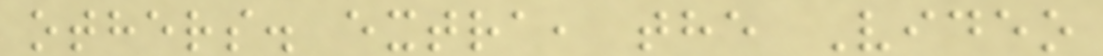others. extra, the Video
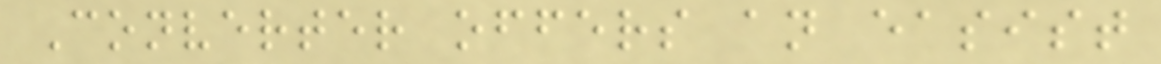Converter offers an easist
